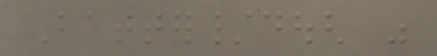Batter/dough was
